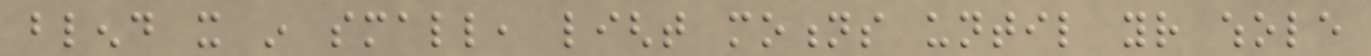blend it in small, light motions until your whole
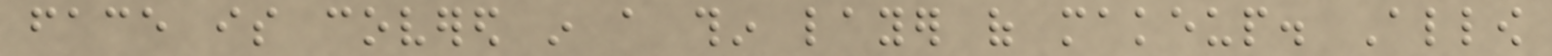face is covered in a thin layer of makeup. Allow
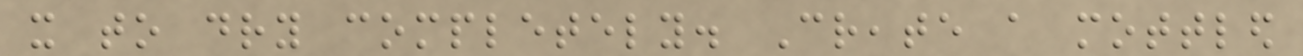it to dry completely. Create a mottled
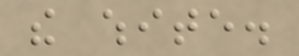the white.
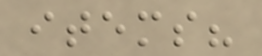items?
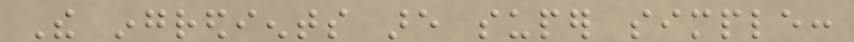The ingredients are super simple:
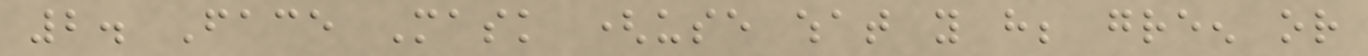2. Face Mask (use what you have; green or
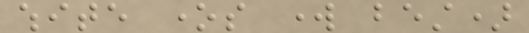white ones work best)
